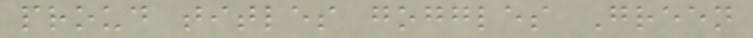proud titles goggles Green
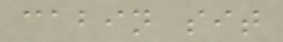cabin sit
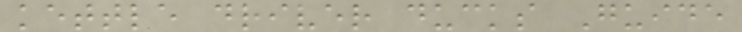kettle driver ducks Guide
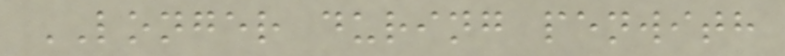LONGER during penwith
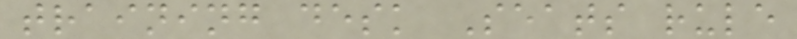training desk Seats rule
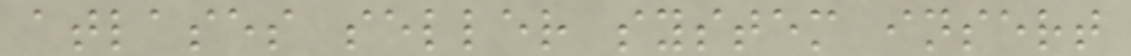atlases seller system insert
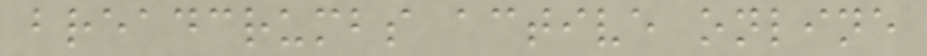breadcrumbs active online
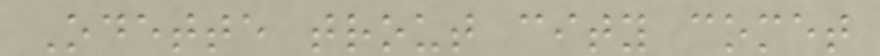Odette trout city comet
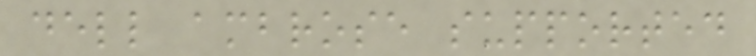dell ambrose supported
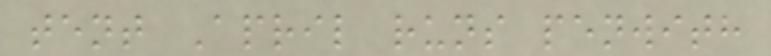tent April runs penwith
